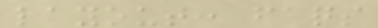layout: faqs
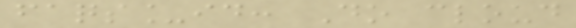faqs_id: Do cloud
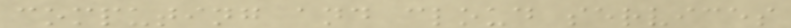computing and cloud services
